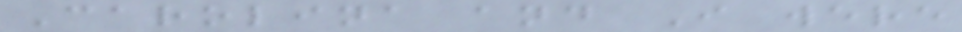Carolina and I were
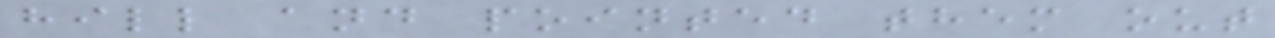hill and pointed them out
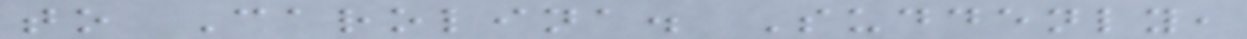to Carolina. Suddenly,
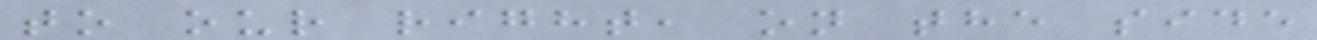to our right, on the side
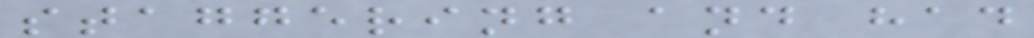staggering and had
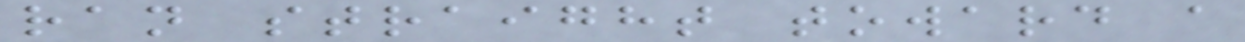ran straight toward a
